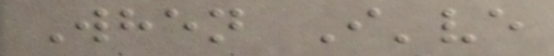When I've
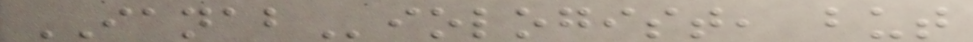IANABiologist, but
